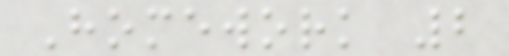Homework 2
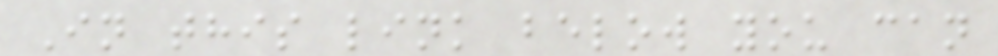In this link below you can
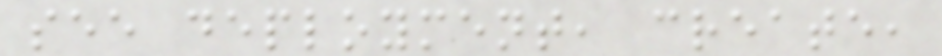see deployment, create,
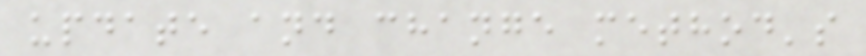update and change method's
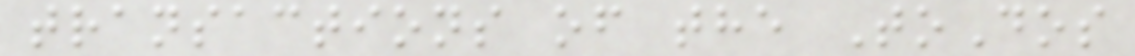transactions of the ToDos
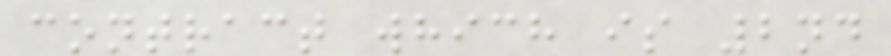contract which is 2nd
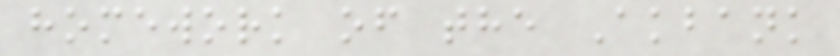homework of the Akbank
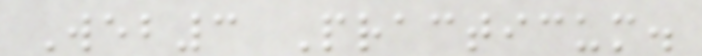Web3 Practicum.
